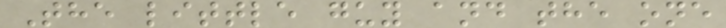The little guy and the one
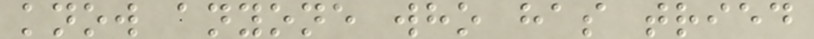know anyone who has tried
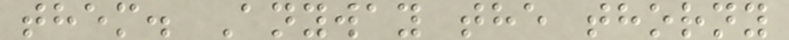them. Anyway the thorny
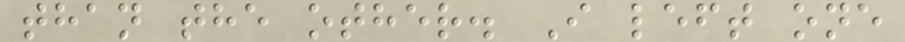than the other. I left one
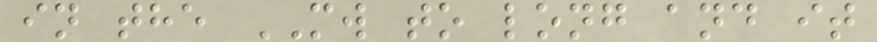in the MW to long and it
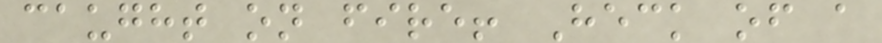caught on fire! Heck of a
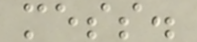mess.
